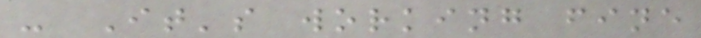- It's working fine
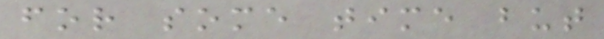for some time but
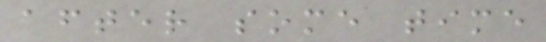after some time
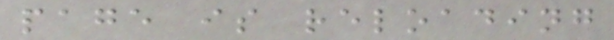page is reloading
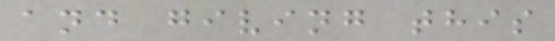and giving this
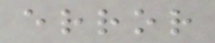error
